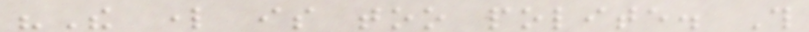"The lord is too polite. This
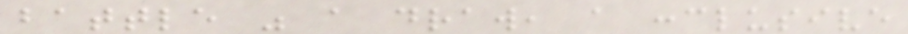battle was a draw, a conclusive
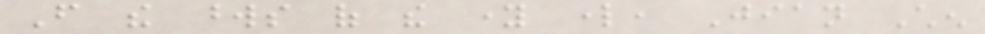From the words of the young lord, Jian Chen
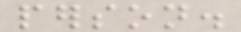person.
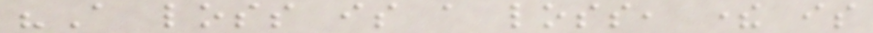"A loss is a loss, there is
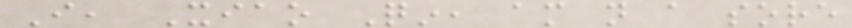I, Xiao Qin, am not a sore
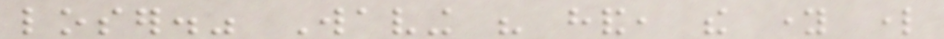loser." Waving his hand, the young lord
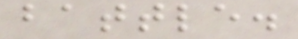battle.
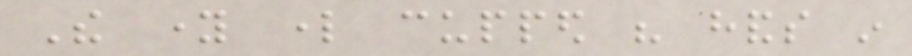The young lord cupped his hands in
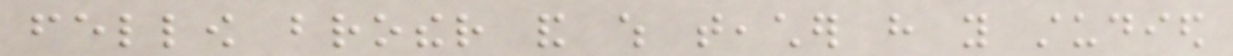fellow brother and which teacher have you studied
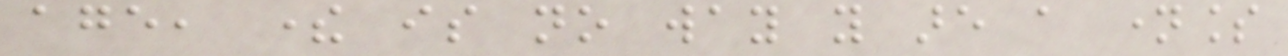age, there is no way you are a nameless
